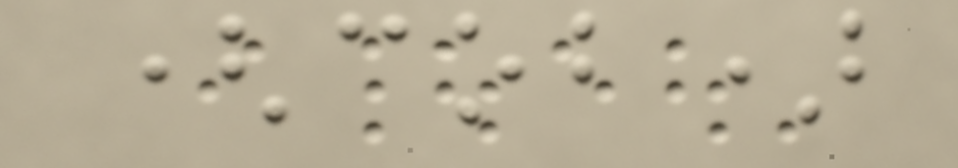(cob)
